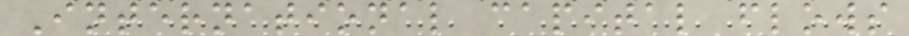International capital flows
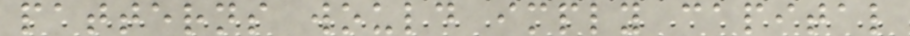patterns would imply capital
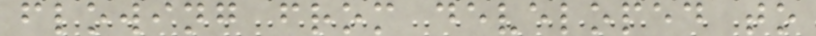flowing from developed to
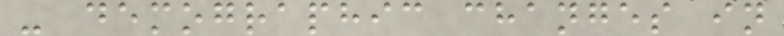- demographic changes in
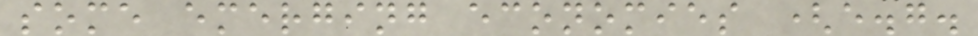some emerging economies (e.g.
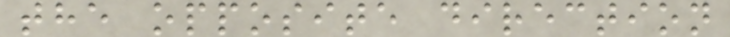the opposite direction
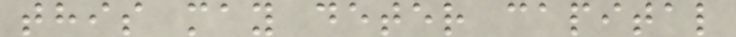this may deter capital
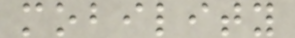mobility
